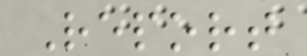Report
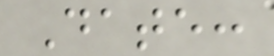Date:
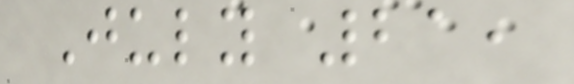July 21,
